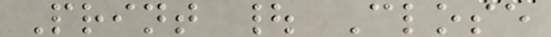Print | Close
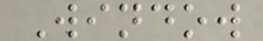Window
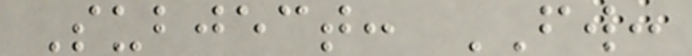Subject: FW:
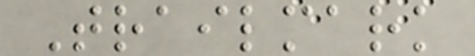Trailmark
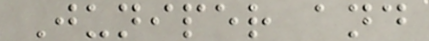Juniper and
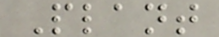Plant
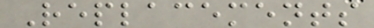Replacements
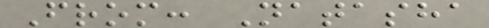From: Natasha
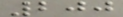200
